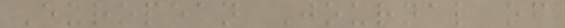European Journal of
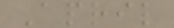April
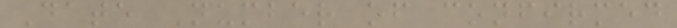Date Number of confirmed
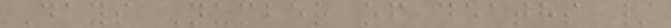Days Number of deaths /
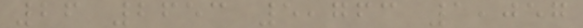26 2653 5,763 1,057
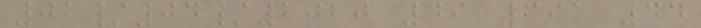02/04/2020 49 691 44
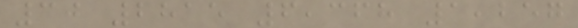30 2815 6,368 1,257
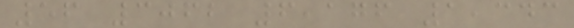56 3062 6,176 1,343
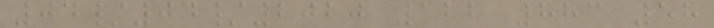04/04/2020 122 883 58
